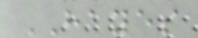HAYES
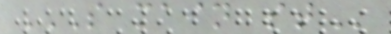S MAIN ST
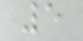5
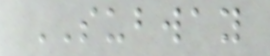SUBWAY
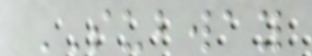SUBWAY
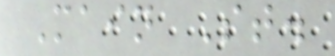Main St.
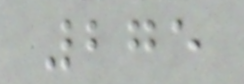275
